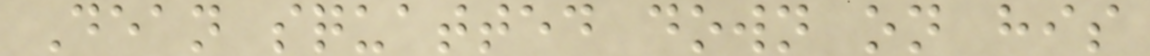Dean squatted down on his
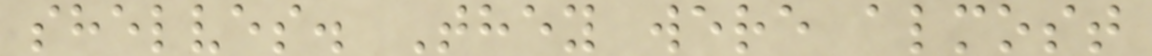shelves. They were almost
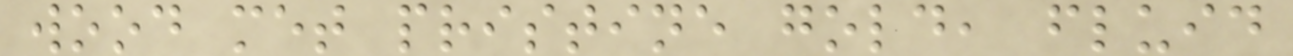wood met pristine gold, fluid
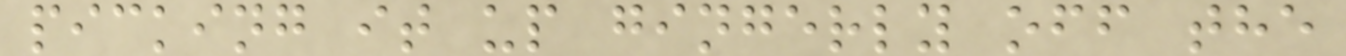picking it up gingerly off the
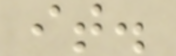it.
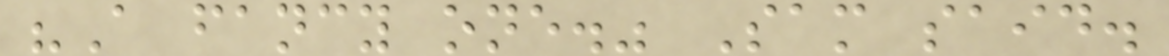"A fancy one." Sam said.
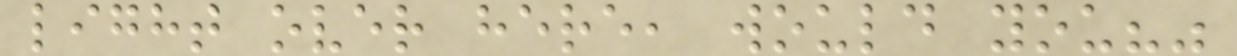light over here, would you?"
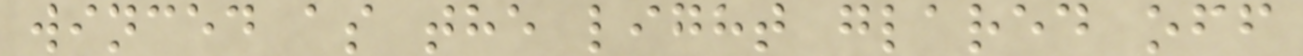winced as the light glared off
